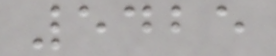5425
